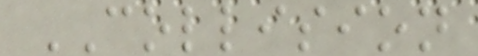COLLISION
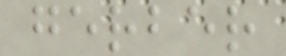gerber
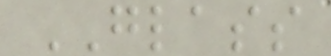GLASS
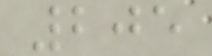205
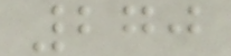270
